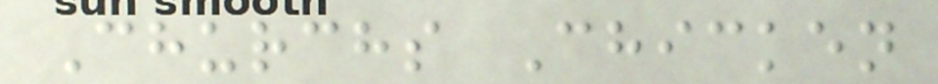Churchs Chicken
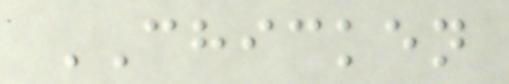CHICKEN
